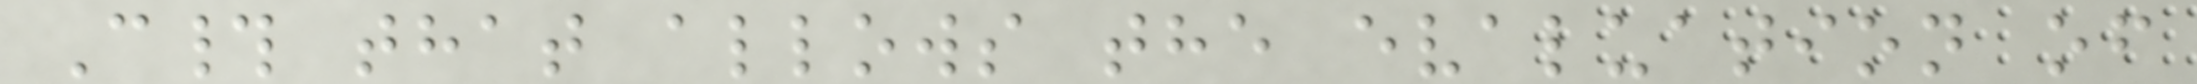C# that allows the evaluation of
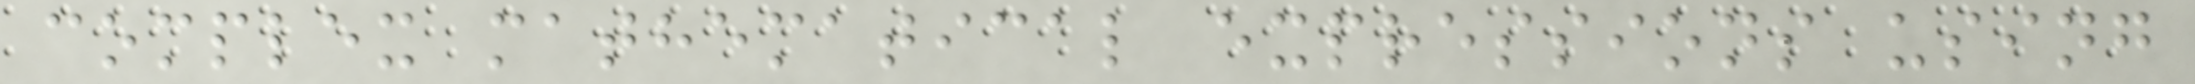complex mathematical expressions using
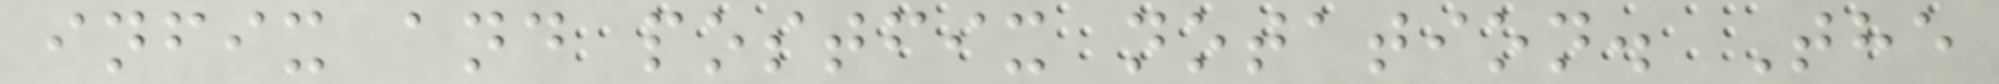infix and postfix notation. The
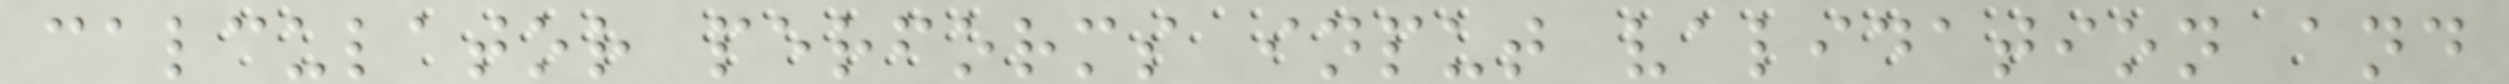calculator performs input validation and
